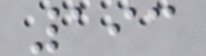193
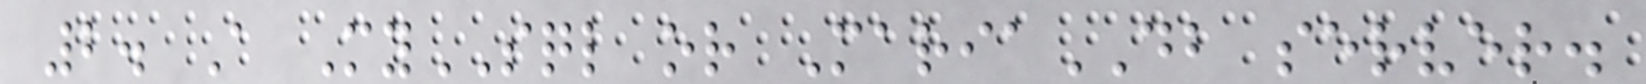2. A MySQL or MariaDB server.
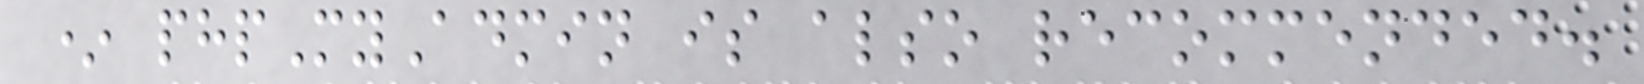* phpMyAdmin is also recommended.
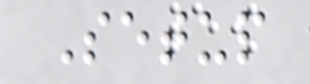Setup
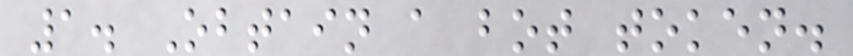1. Obtain a bot token.
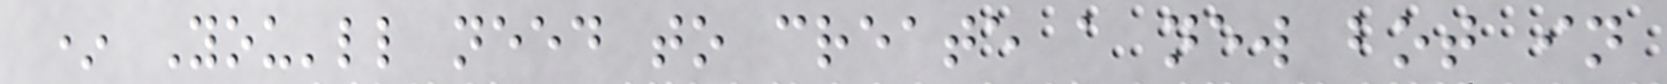* You'll need to create a new bot in
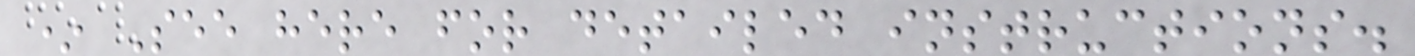* See here for detailed instructions.
